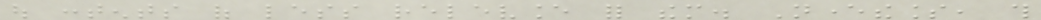out contents of less relevance for them. Nevertheless, this
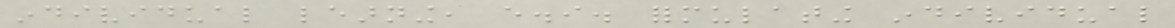individual learning, e.i. formulating individual
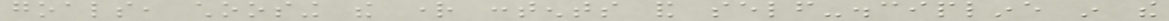goals, choosing the right contents and self-discipline in the
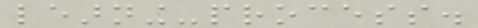learning-process.
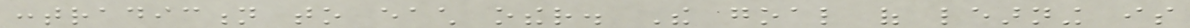contradiction to each other. The goal of learning is
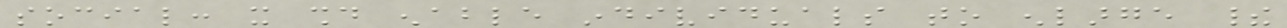social: it should enable individuals to enlarge their
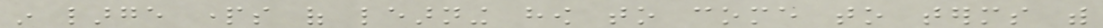in large parts of learning how to come to terms with
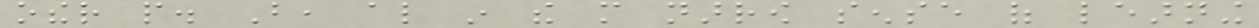other people. But, also in the more narrow sense of learning
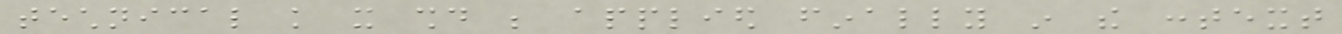technical knowledge it should be applied finally in the context
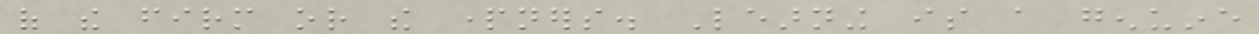of the firm or the partners. Learning is a genuine
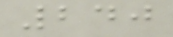240
